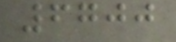6700
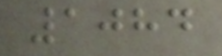1084
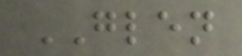GLEN
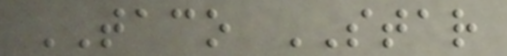TACO STAR
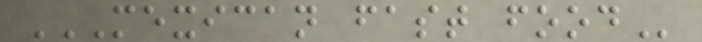MEXICAN FAST FOOD
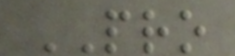PRO
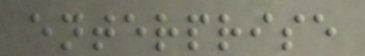enterprise
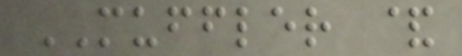MUFFLER &
